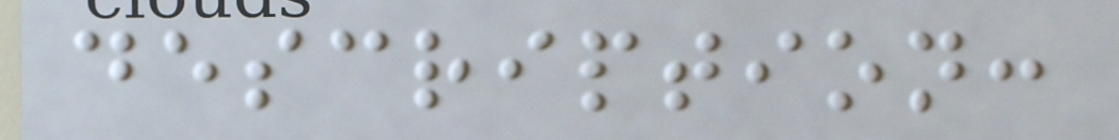description:
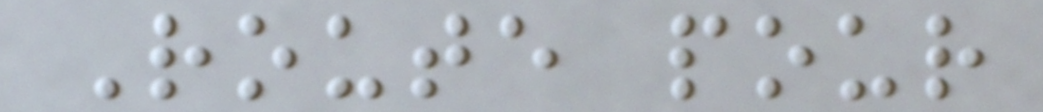Route pour
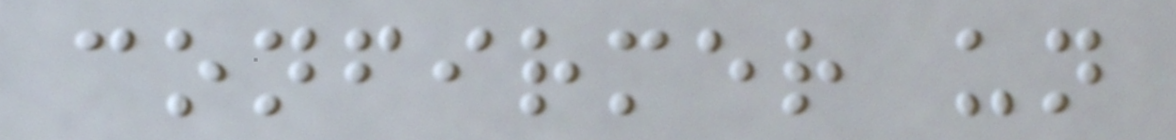confirmer un
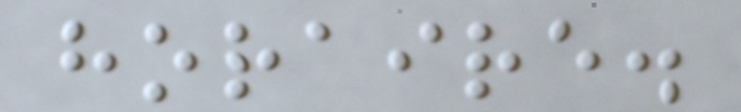horaire.
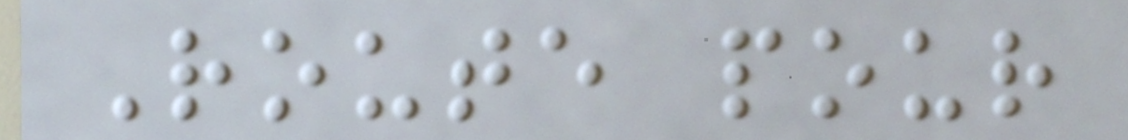Route pour
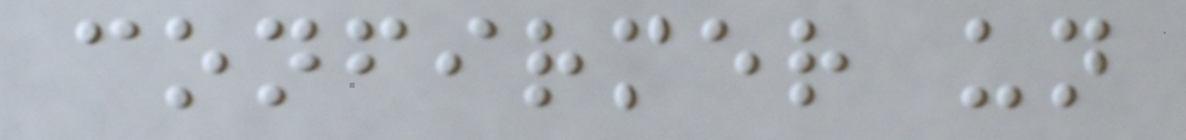confirmer un
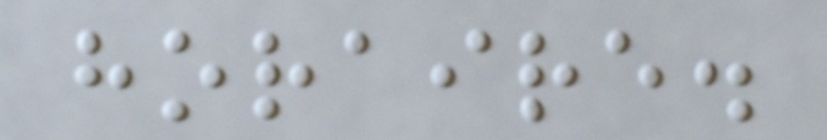horaire.
